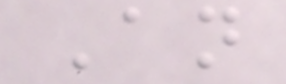An
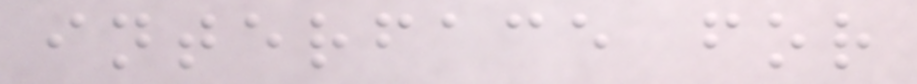interface for
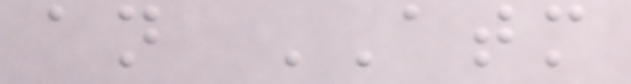an ATM
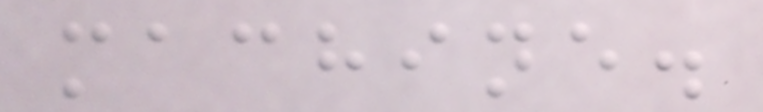machine.
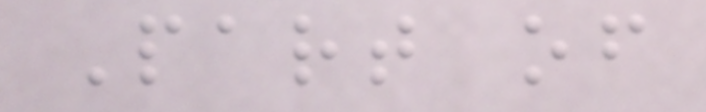Part of
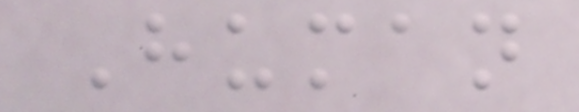Human
